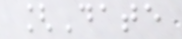[Date
